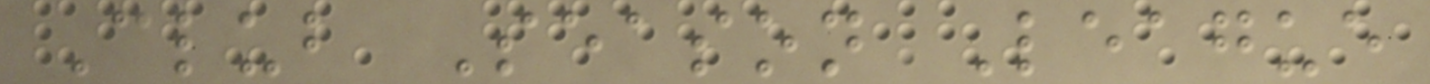Club Season League
